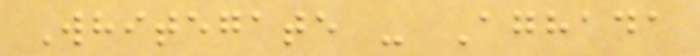Whitegate - Aghada
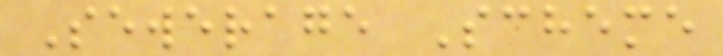Sewerage Scheme
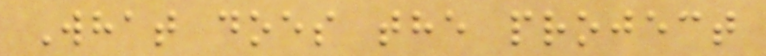What does the project
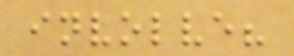involve?
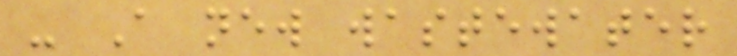- A new wastewater
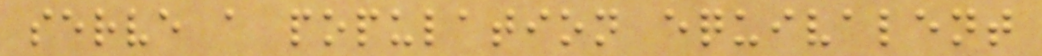serve a population equivalent
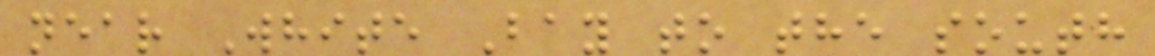near White Bay to the south
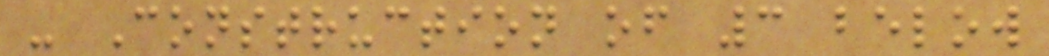- Construction of 3 below
